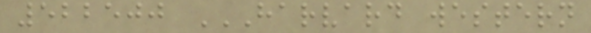522500 HARVARD WESTERN
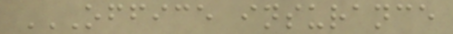OFFICE INSURANCE
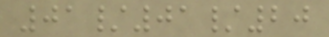01/01/20
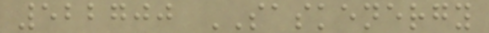522700 SASKENERGY
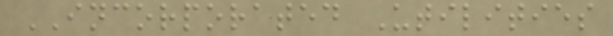INCORPORATED Utilities
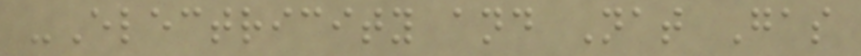-Electricity and Nat Gas
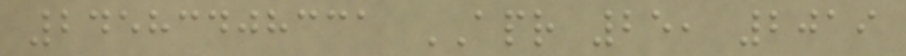24583408331 APR 25, 2019
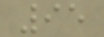95
